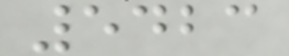5423
